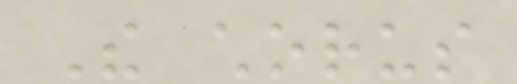The chorus
